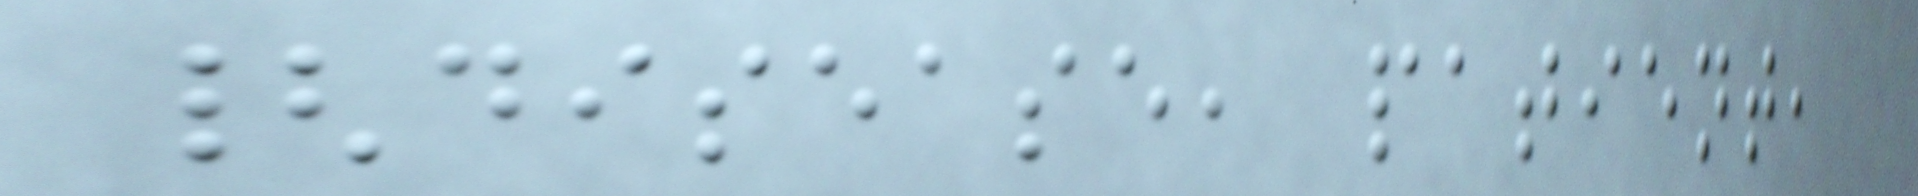{disease, patient,
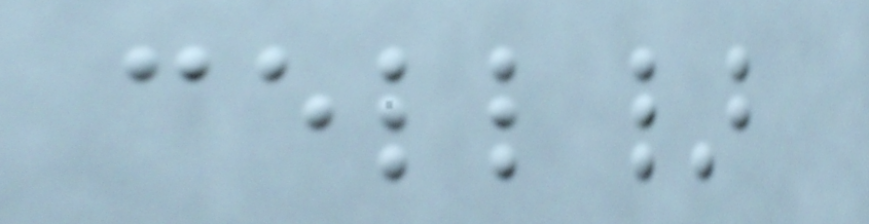cell}
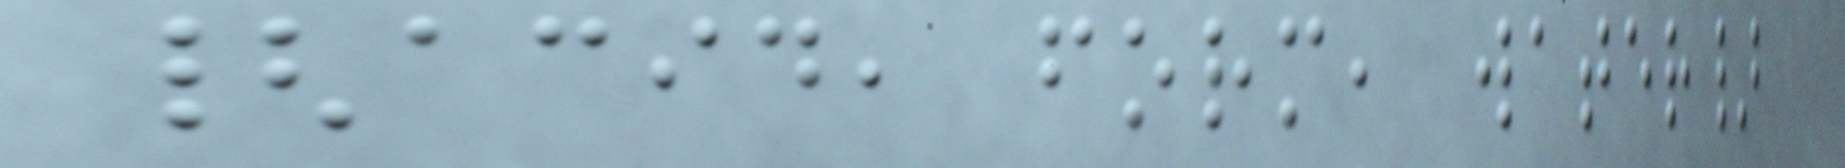{acid, form, water}
